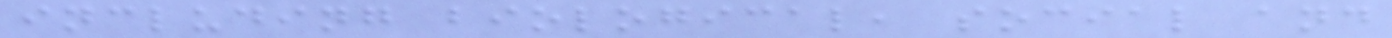including biological, social and
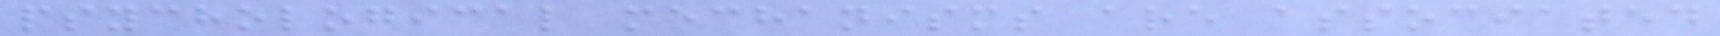psychological mechanisms are associated
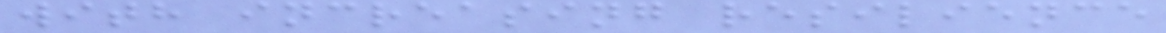with increasing resilience
